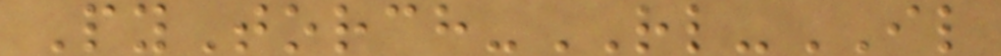PyTorch-RL-IL
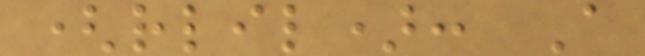(rlil): A
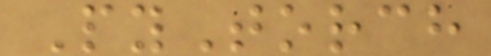PyTorch
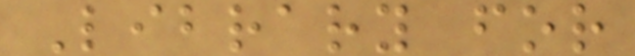Library for
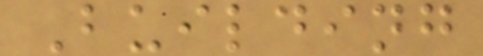Building
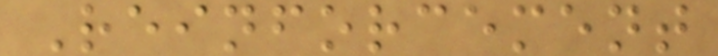Reinforcement
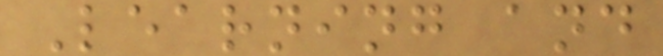Learning and
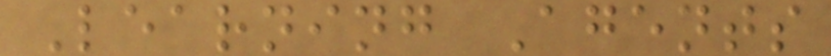Learning Agents
